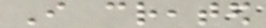I created
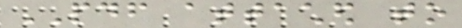PDF attached to
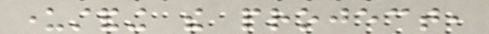understanding the project,
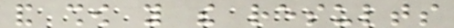and show you the results
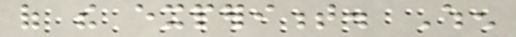of the experiment. When
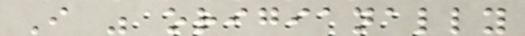I was origianally
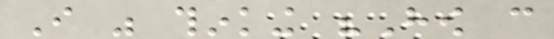I was thinking "How can
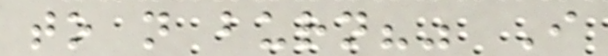to not burn?" I
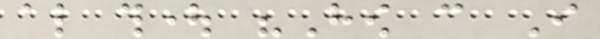also thought "How can I
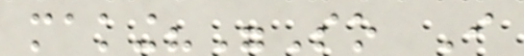making?"So I
